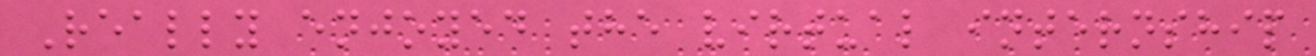Really enjoyed the virtual internship
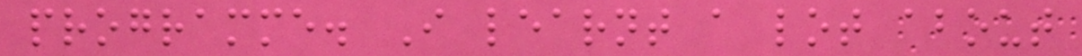programme. I learnt a lot about
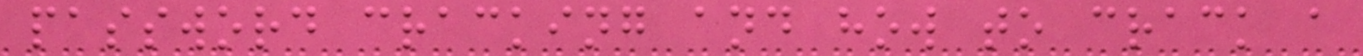password cracking and how to crack a
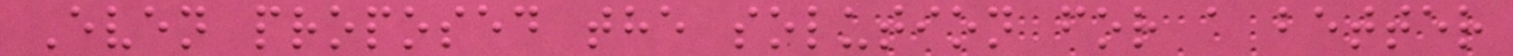Even proposed the solution for a better
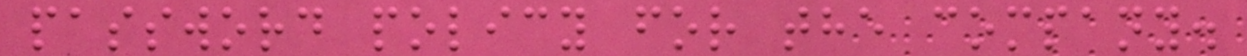password policy for the company.
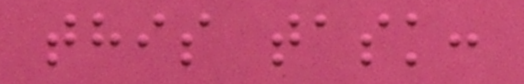this task:
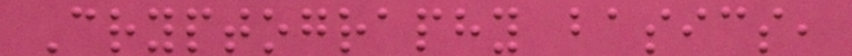Cryptography basics,
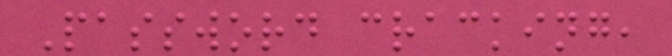Password cracking,
